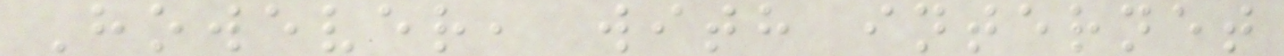However, with internet
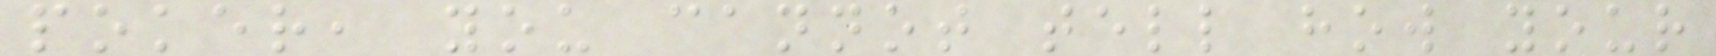poker, you cannot tell how your
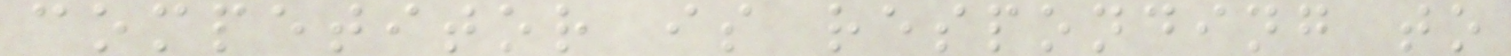competitor is responding to
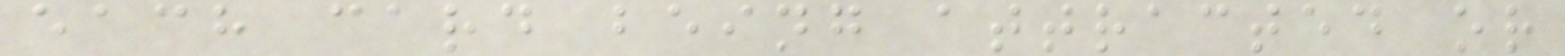each card being attracted or
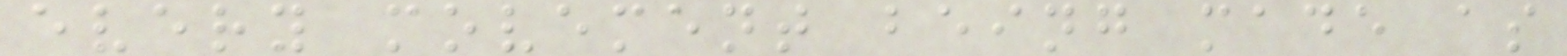every movement being made as
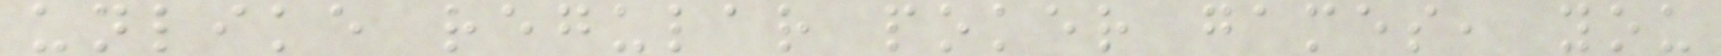unlike regular poker games, you
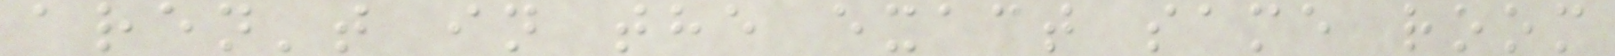aren't in the exact same room
